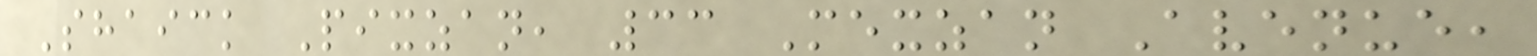Shaick Pixzan, 33 Mexzan Avenue,
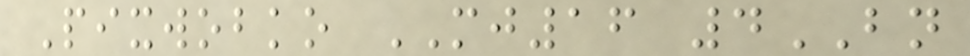Pixwobko MJ16 4BN
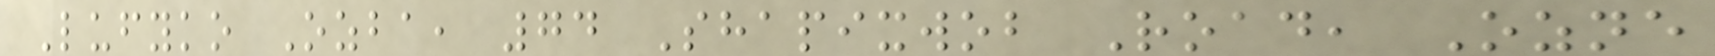Lufyko Ozba, 74 Shapixwob Road, Ozne
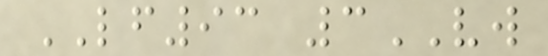LF93 3VW
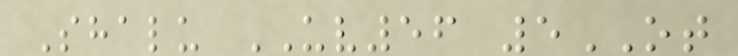Shalu UV56 5OT
